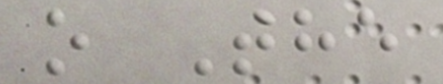o The
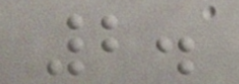2.
